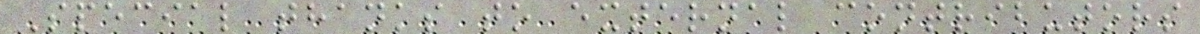Special thanks to external contributors
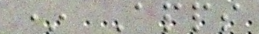* Apps
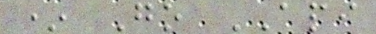* Go API
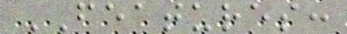FEATURES:
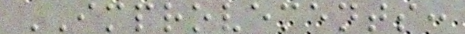IMPROVEMENTS:
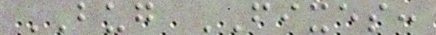BUG FIXES:
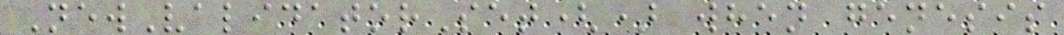NewValidatorSet() when genesis
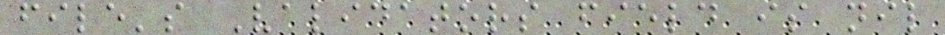file's Validators field is nil
